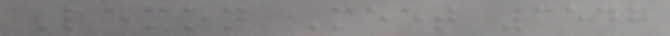Lemon Meet 3547
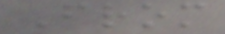From
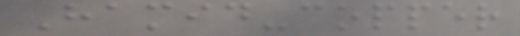Hamid-copper
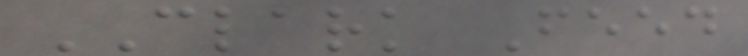CLARK Feed
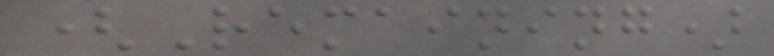(Remaining)
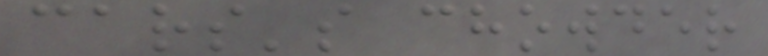cars's chowder
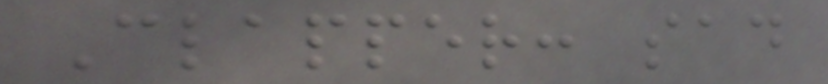Clapper: sad
